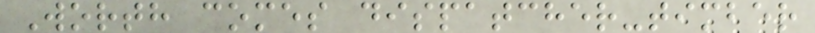Worth comes dispatcher-timber
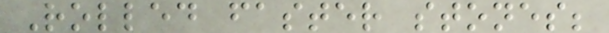Rolled faster stones;
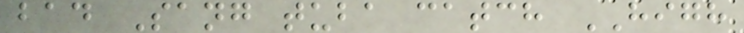bad Sang tuba catch HIGH
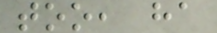too, ha
